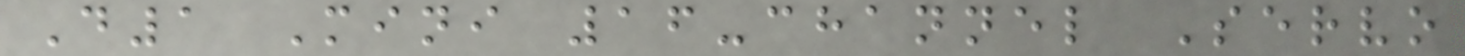D1 Mini 16-channel Servo
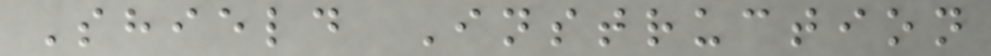Shield Instruction
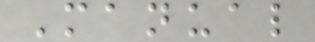Manual
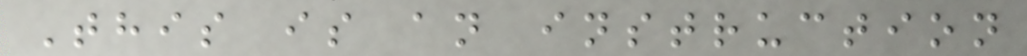This is an instruction
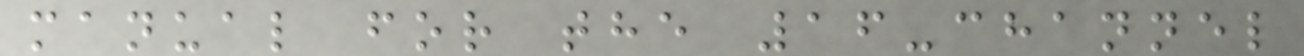manual for the 16-channel
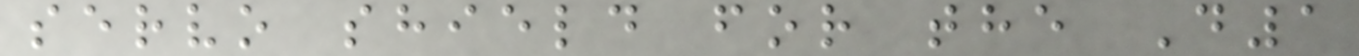servo shield for the D1
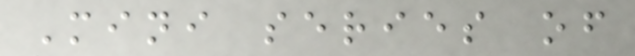Mini series of
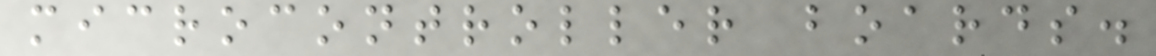microcontroller boards.
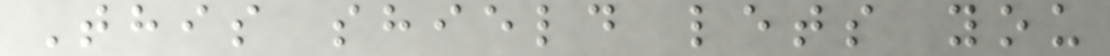This shield lets you
